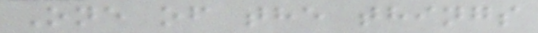One of the things
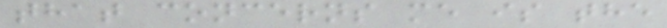that concerns me is the
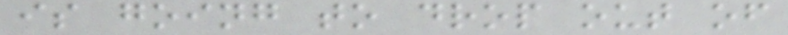is going to drop out of
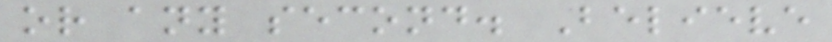or any second. Believe
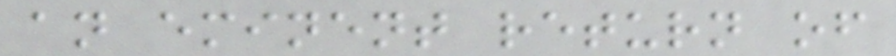an eminent return of
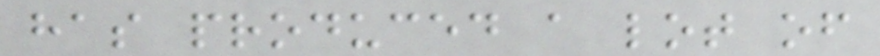has produced a lot of
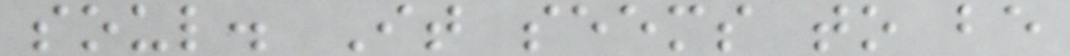soul. It seems to be
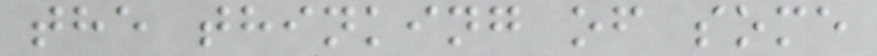the thinking of some
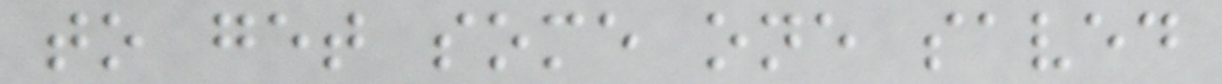to get some one saved
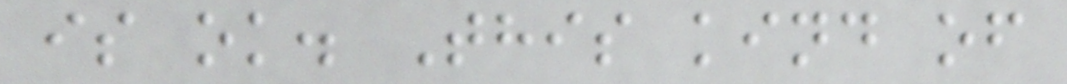is ok. This kind of
